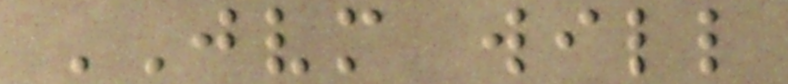JVM will
